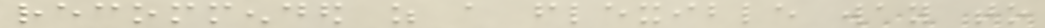recommended as a flexible way to
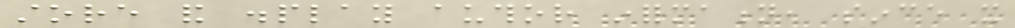store and display author information, since it
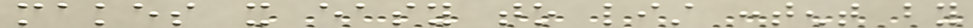makes it easy to list content by
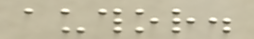author.
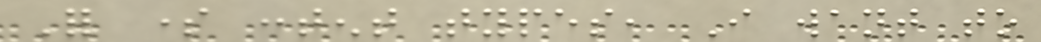For some content types, I want to
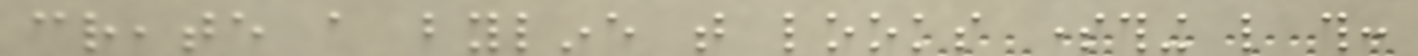create a byline that looks something like this:
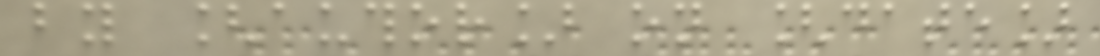by [author] on [date]
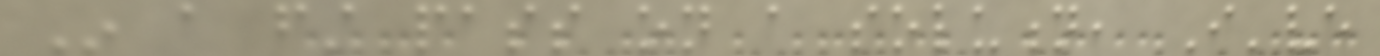In a first pass on a solution, I've
